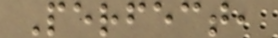Perfect,
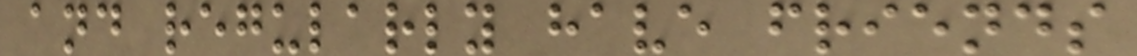and regularly have friends
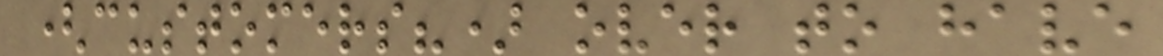(customers?) over to have
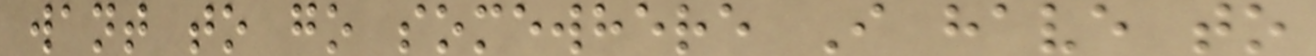want to go somewhere I have to
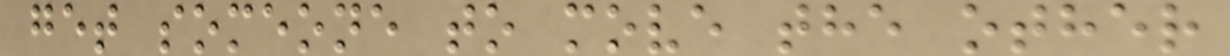get someone to move the other
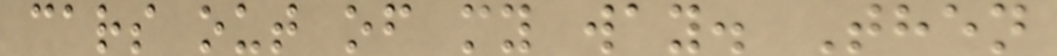cars out of my way. Then
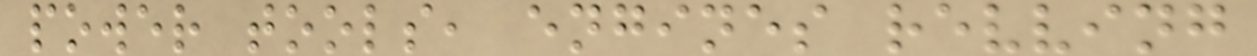power tools, engines revving
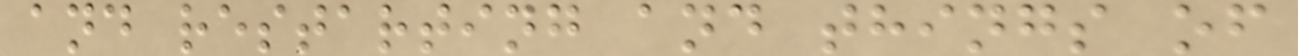and restarting and things of
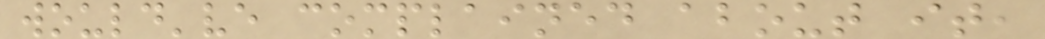would've complained about it,
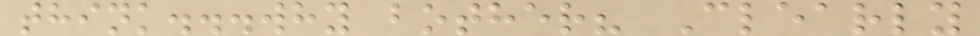think...why bother? Clearly
